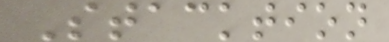Stacktion
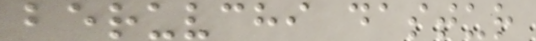beruvchi dastur
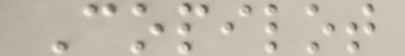Copilot
